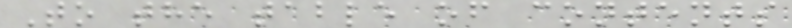To the table of contents
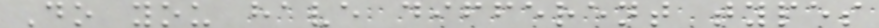Do you have different types
